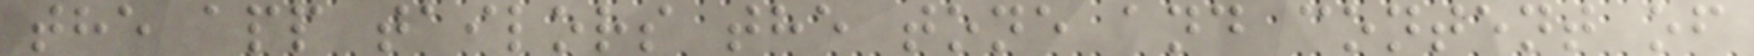the app tailors the tone and content of
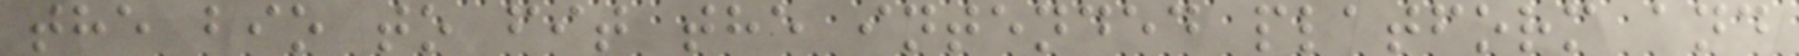the bio to fit the intended platform and
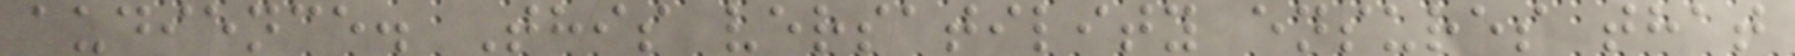audience. This versatility ensures that
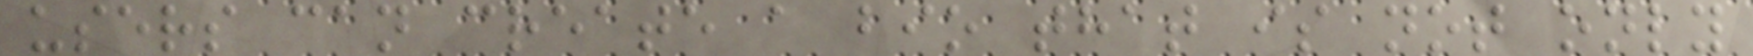users can create a bio that is not only
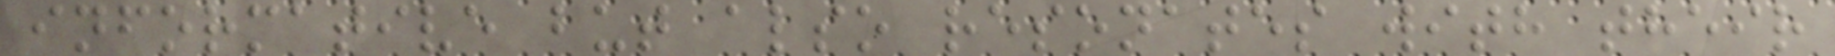informative but also resonates with their
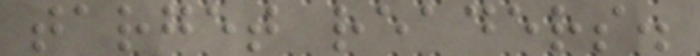target readers.
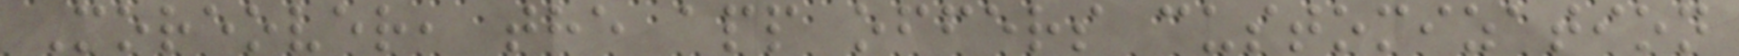Moreover, the app offers customization
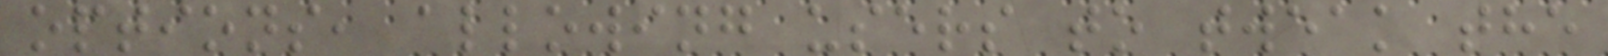options, allowing users to tweak the
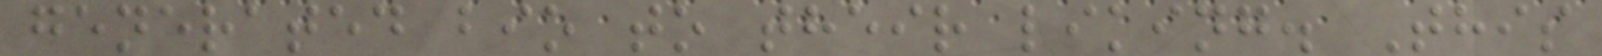generated bio to their liking. This
